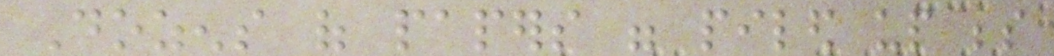Dozens of papers were piled up beside
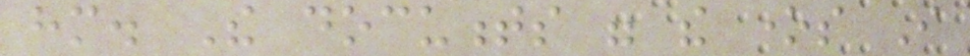him. The documents were the ones I
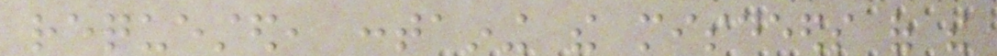requested, containing the misdeeds of the
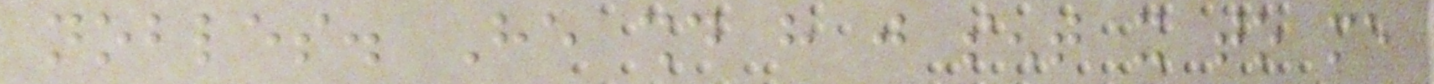nobles. He should have just sent it to me
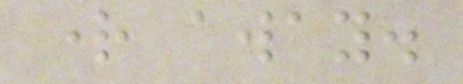right away.
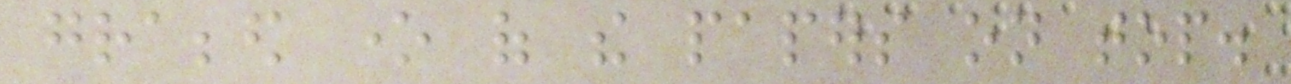grabbed one of the papers on top.
